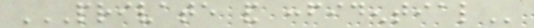PRIVATE AND CONFIDENTIAL
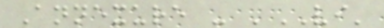Annexure - 'VI'
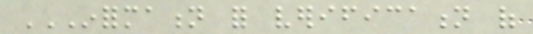INFORMATION FOR VERIFICATION OF
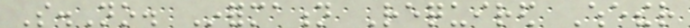S.No. Information Required Whether
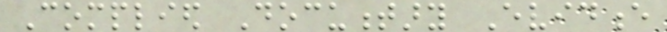Complied Documentary Evidence
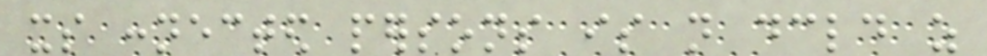its connected persons is not declared as
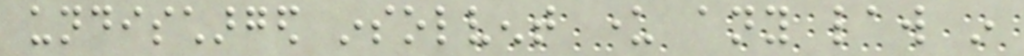undischarged insolvent under any law in
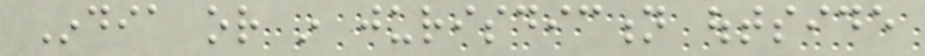India or in jurisdiction outside
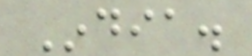India.
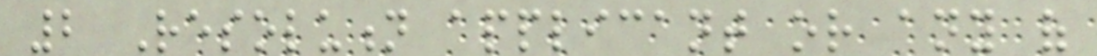2 Resolution applicant or any of
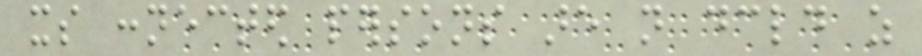its connected persons are not declared as
